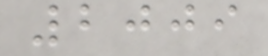2009
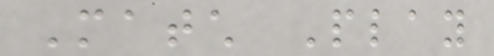Match Play
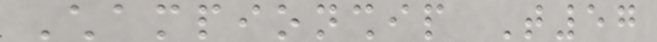Championship T57
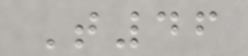T46
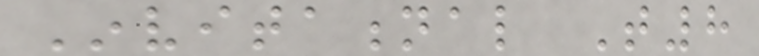Invitational T8
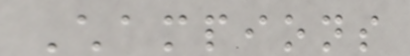Champions
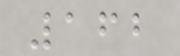162
